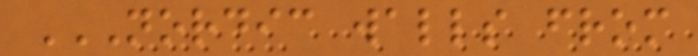NORDIC WALLS FROM
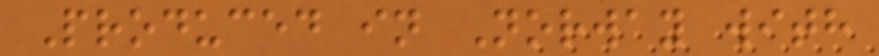Produced in Norway with
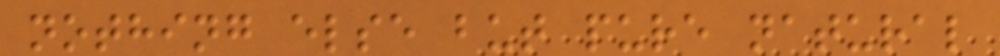nothing else but pure natural
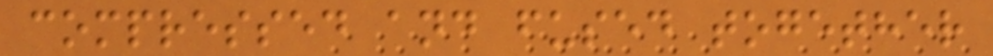compressed and fused together
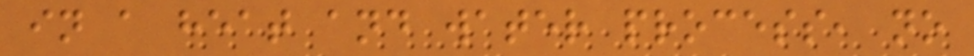in a heat and water process, no
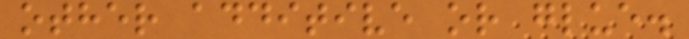other additive or glue.
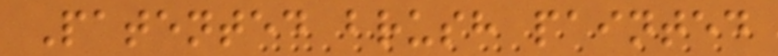Patented brush painted
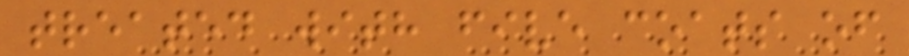treated with five coats of
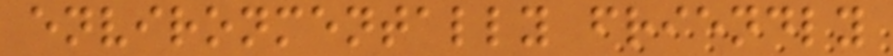environmentally friendly
